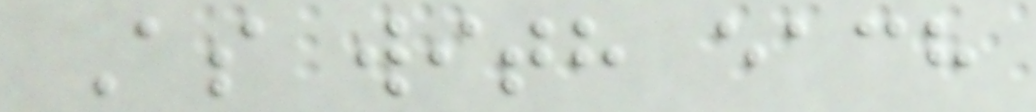As with each
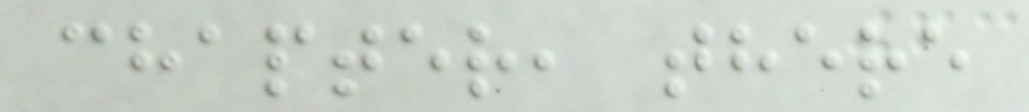chapter, there
